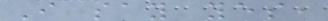I say yes,
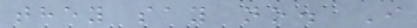they say no. I
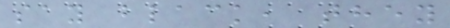say black, they
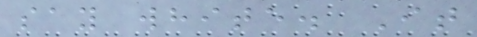say white. It
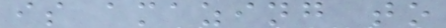is amazing to
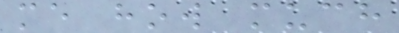me how much
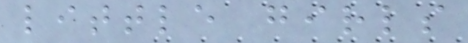little girls
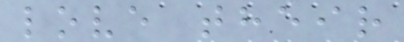love their
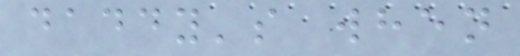daddy's when
